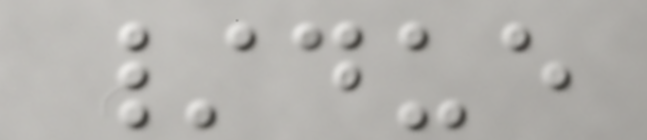/due
